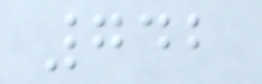742
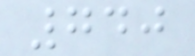740
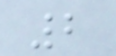2
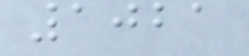1021
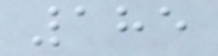185
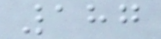187
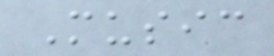Music
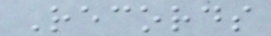Records
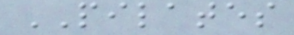PILATES
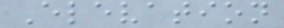Elevation
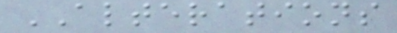ALTERATIONS
